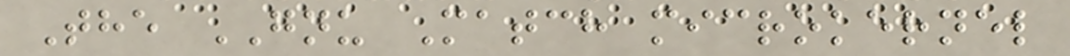The GNU Match microkernel
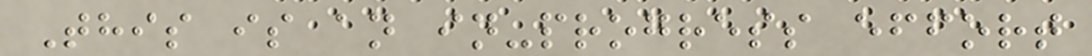This is an in-progress effort
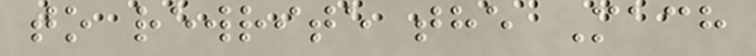to rewrite the Mach
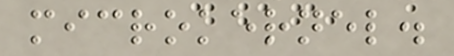microkernel.
